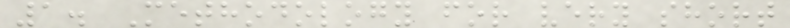1. Methodology for very short
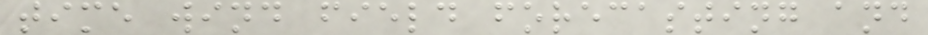time wind field forecasting and
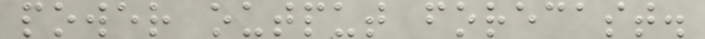power output forecast.
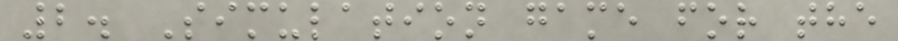2. Simulation game for the
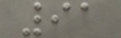91
